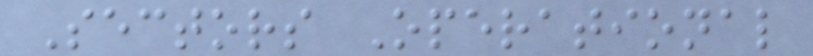Sectors Operational
